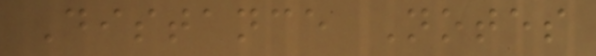Distance Notes
